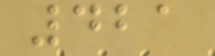421
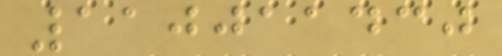110011430
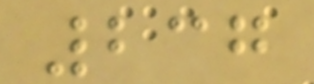237
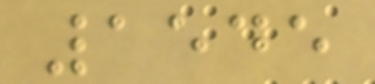1545
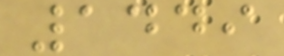1449
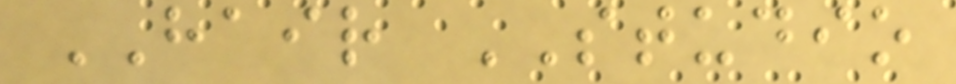HAIR STUDIO
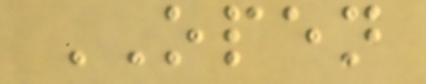OPEN
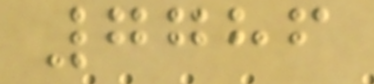7786
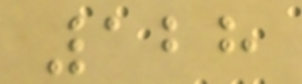128
